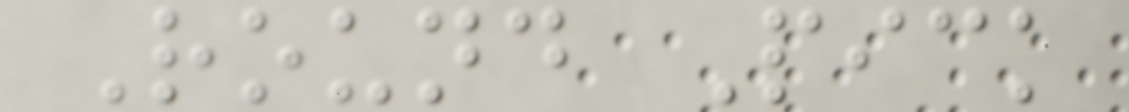Round Pick
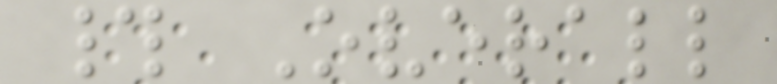# Overall
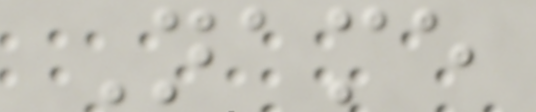Name
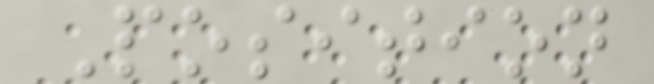Position
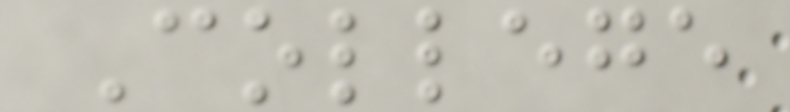College
